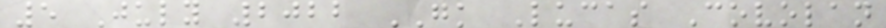5 July 2022 GK Lucas Covolan
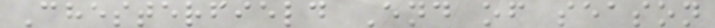Chesterfield End of season
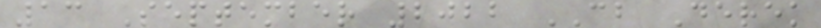13 September 2022 CB Derek
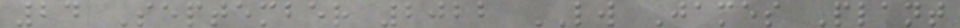24 September 2022 LW James Plant
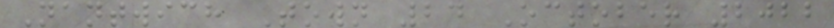Nantwich Town 24 October 2022
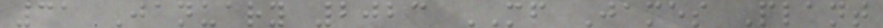31 January 2023 MF James Plant
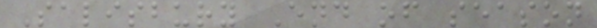Salisbury End of season
